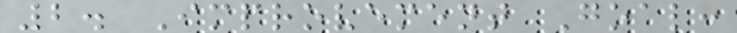2. Improvement Goal:
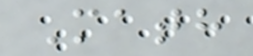Math
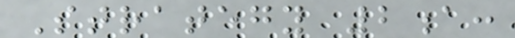Strategy 2a:
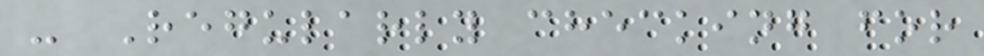- Regularly checking for
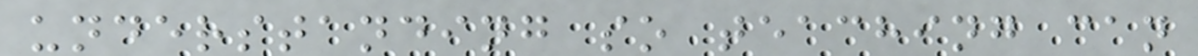understanding so teaching can
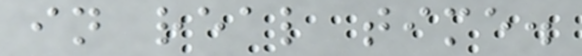in real time.
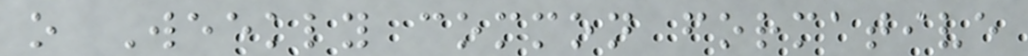o Weekly common formative
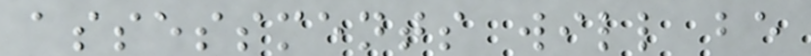assessments will be
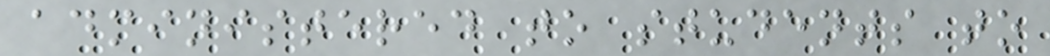administered to students to
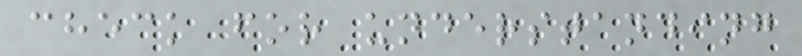check for understanding
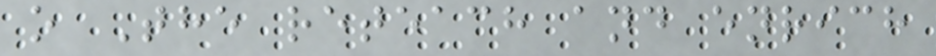o The reteach and enrich
